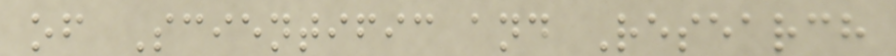of Scientific and Research
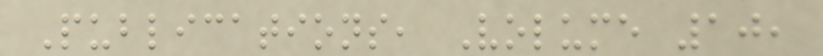Publications, Volume 10,
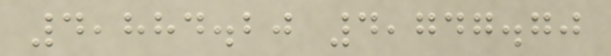4,884.20 4,747.70
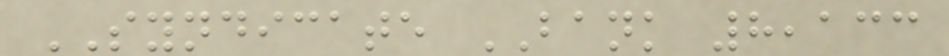SYNDICATE BANK 8,133
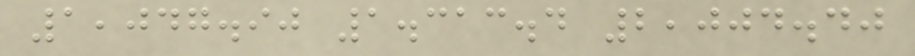1,047.90 1.313.4 2,004.40
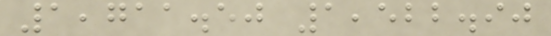1,711.50 1,522.90
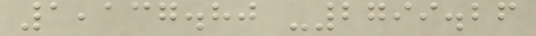1,137.80 -2799.26
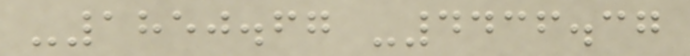-1850.67 -4436.37
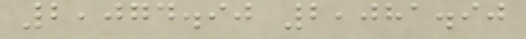2,074.90 2,081.90
